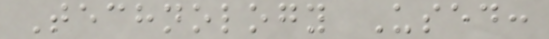Technology Used:
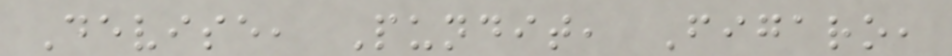Devise, Pundit, Figaro,
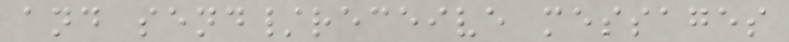and send/receive messages
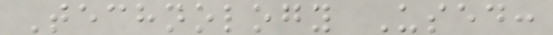Technology Used:
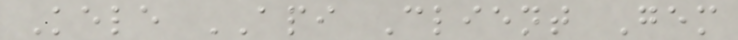Kele API Client Gem
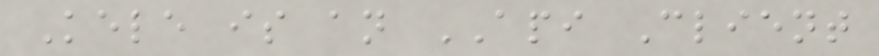Kele is an API Client
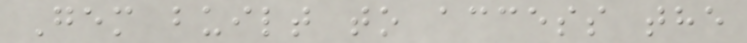Gem built to access the
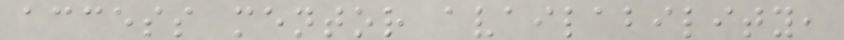access mentor availability,
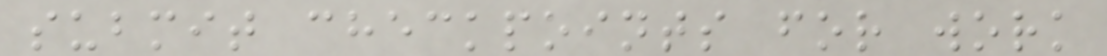submit checkpoints for work
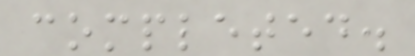completed.
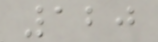120
